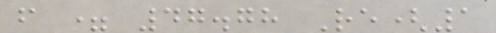f = 47.78 Re(1
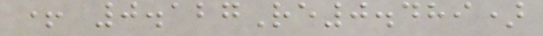+ 0.127Re0.489)
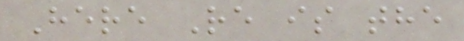Here Re is the
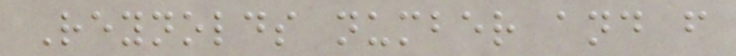Reynolds number and f
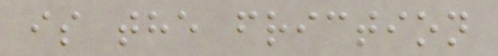is the friction
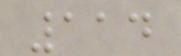114
